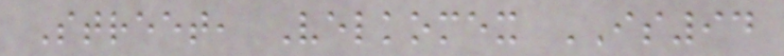Street, Velkomex IS94
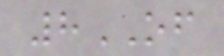8OF
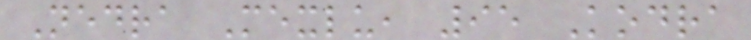Nedra Mexlu, 95 Kodra
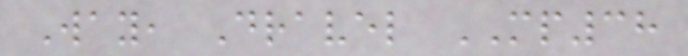Way, Dravel MP38
